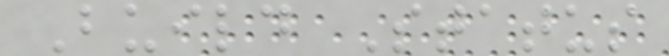Build Status
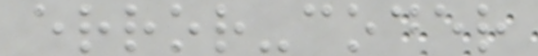error-coder
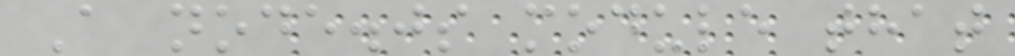A node.js module that
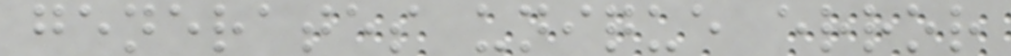generates unique error
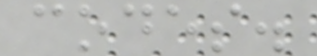codes.
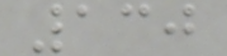130
